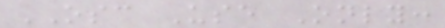OSC Use Only:
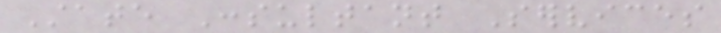State Consultant Services
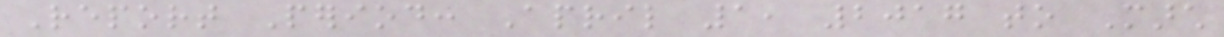Report Period: April 1, 2017 to March
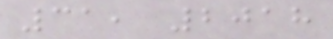31, 2018
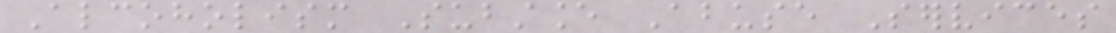Alcoholism Substance Abuse Services
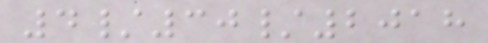4/30/2018
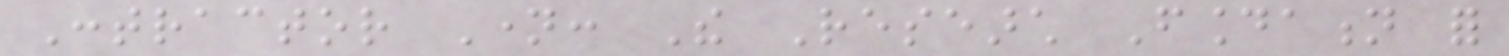Contractor Name: The Research Foundation for
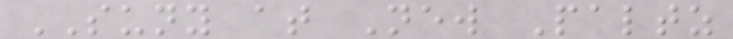SUNY at New Paltz
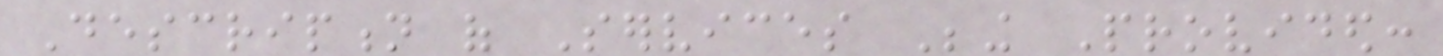Description of Services Being Provided:
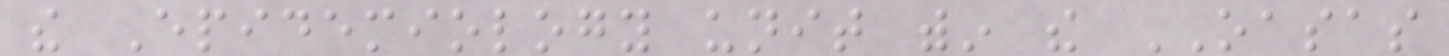the Epidemiology unit within the OASAS
